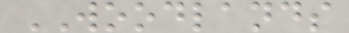WOODLANDS
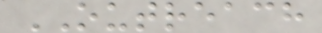OUTREACH
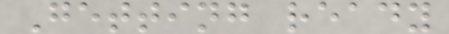Getting ready
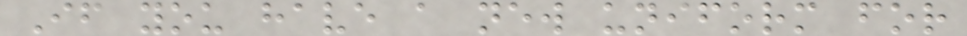If you have a new uniform for
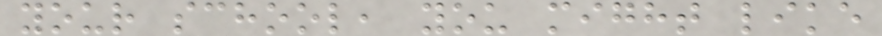your school, you might like
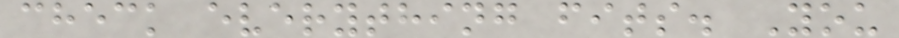check everything fits. You
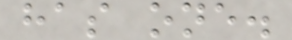has one.
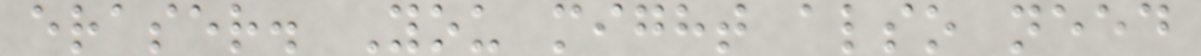eraser. You might also need
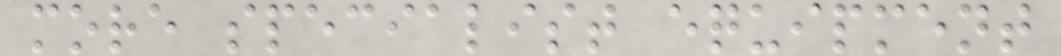more specialist equipment
